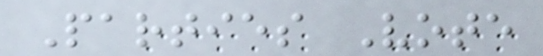Parties Vote
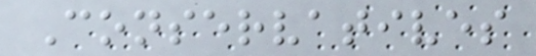Conservatives
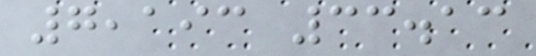7,193 33.13
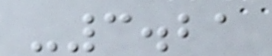-3.21
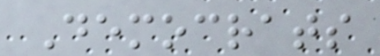Democrats
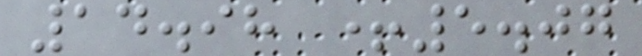14.98 +5.07
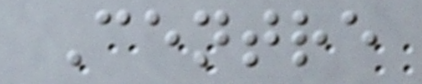Centre
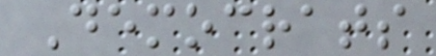Democrats
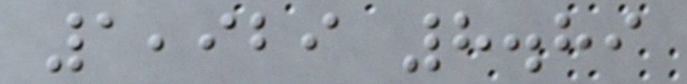1,929 8.89
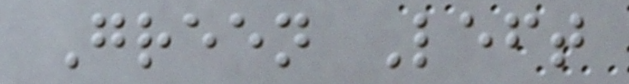Green Left
